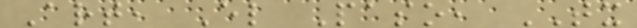Art, El Paso, TX
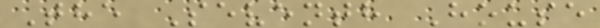The Seventh House
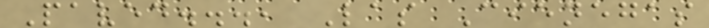Paved..., Las Cienegas
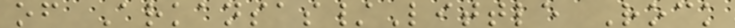of Arkansas/Little Rock
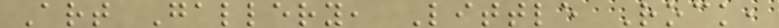Art Gallery, Little Rock,
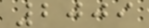2009
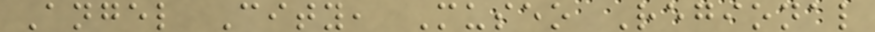Angel City, Museo Regional
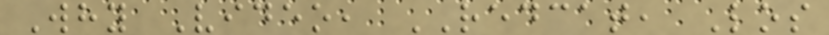Why Video, REDCAT, Los
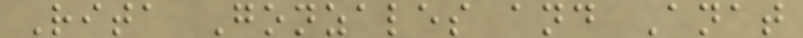Rita Gonzales and Anat
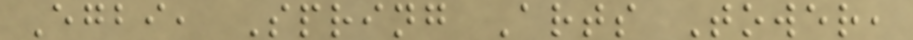Egbi, Spring Arts Tower,
